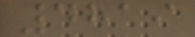4819
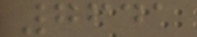7641
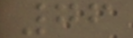76
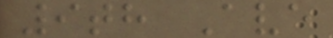9th Ave
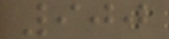900
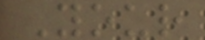Your
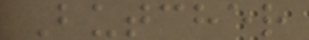Butcher
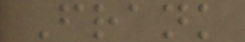Frank
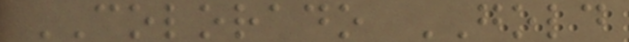COLORADO GOLD
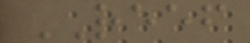REEF
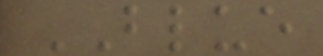BLUE
